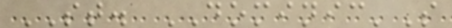ST. DOMINIC'S
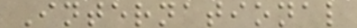International
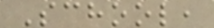School,
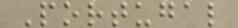Portugal
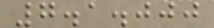7.1.000
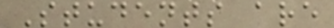Students are
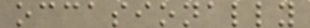occasionally
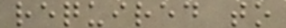required to
